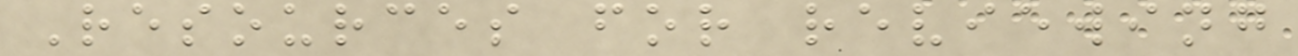Resources for reviewing
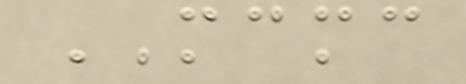MCMC
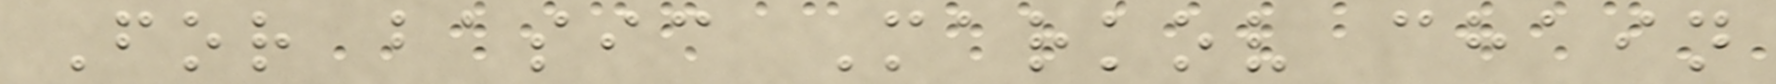For basic Markov chain
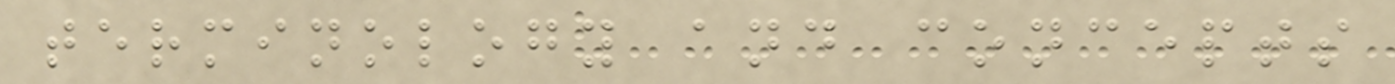terminology and concepts
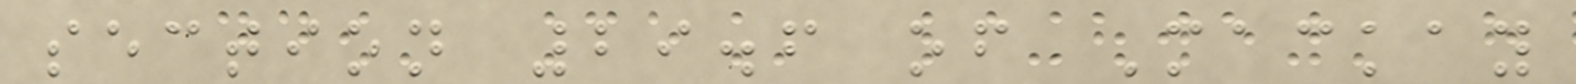section 29.6 of Mackay
